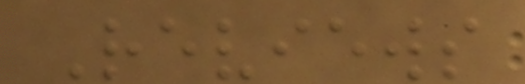Reviews
